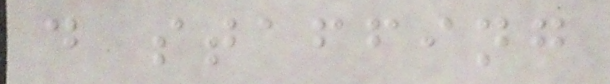d staffing
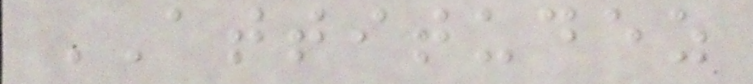ATTITUDEZ
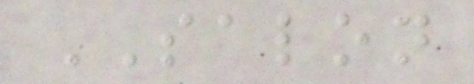SALON
